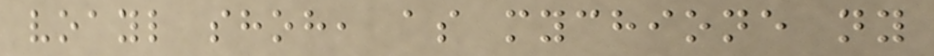voayl shoh, as mychione ny
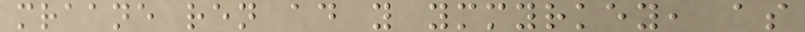mraane ren ad y ymmyrkey, as
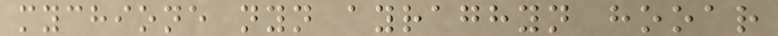mychione nyn ayraghyn hooar
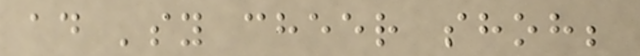ad 'sy cheer shoh;
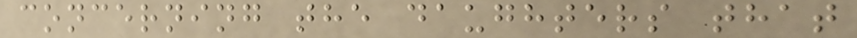concerning the daughters that
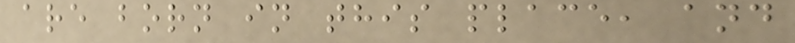are born in this place, and
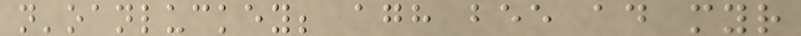n'oanluckey; agh bee ad myr
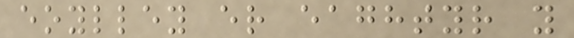eoylley er eaghtyr y
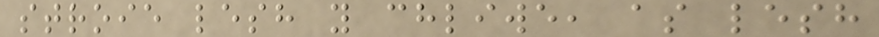stroie lesh y chliwe, as lesh
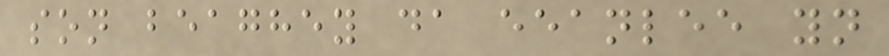son beaghey da eeanlee yn
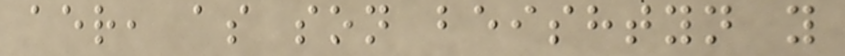aer, as son beishtyn y
